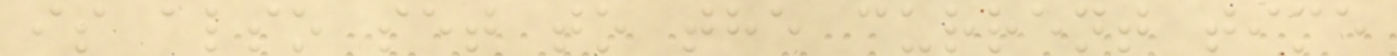is also set to the current time
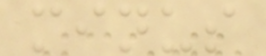minus
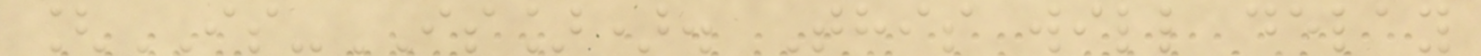[IS-IS]). This will delay
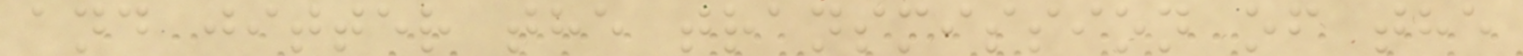and jitter the transmission of the
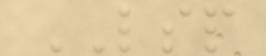LSP
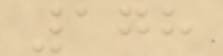178
